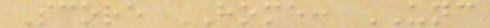Score HOME: UNC
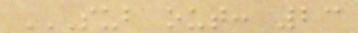SUB OUT: 23
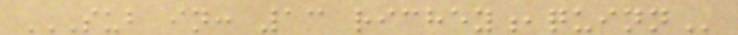SUB IN: 13 RICHEY,QUINN
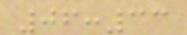06:33
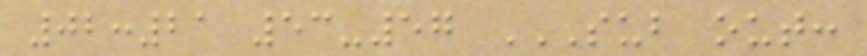02:21 53-57 SUB OUT:
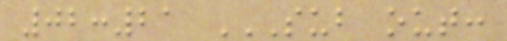02:21 SUB OUT:
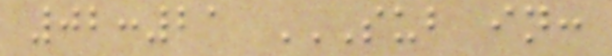02:21 SUB IN:
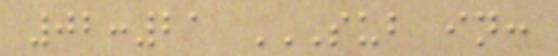02:21 SUB IN:
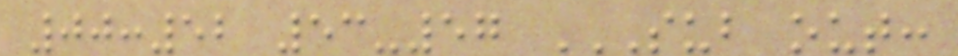00:52 53-57 SUB OUT:
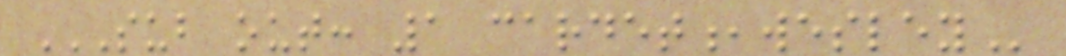SUB OUT: 1 CARDET,WESLEY
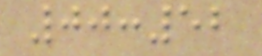00:52
